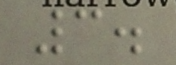3.
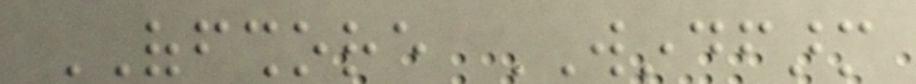OFFSHORE WINDFARM
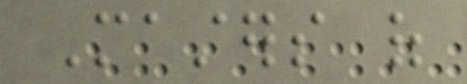Masters of
